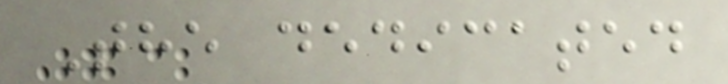The dedicated
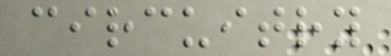circuitry
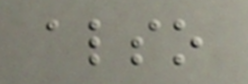also
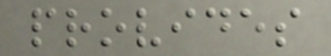provides
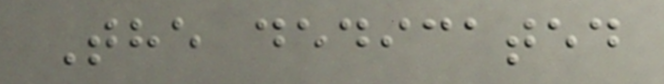The dedicated
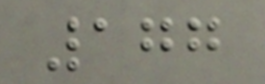177
